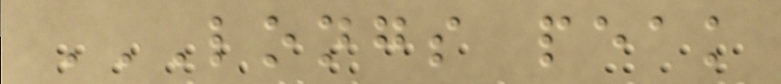LONGS PEAK
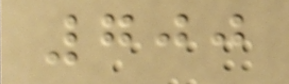700
